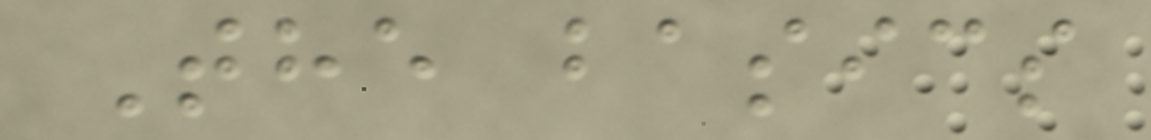The basics
